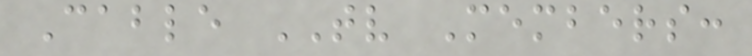Cable TV Members:
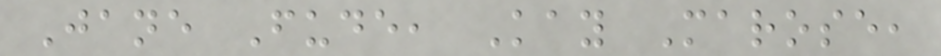Jane Fude, Kay Marose,
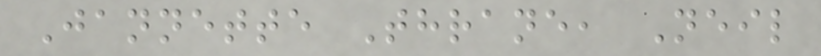Jannette Thrane, Neil
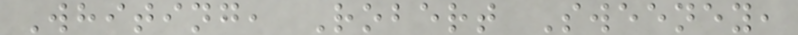Whiting, Robert Sweeney,
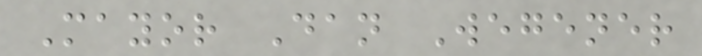Mayor Dan Wegener
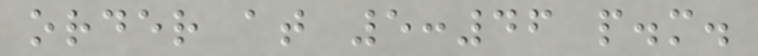order at 5:46 p.m.
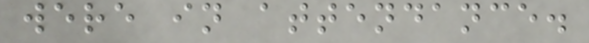were in attendance.
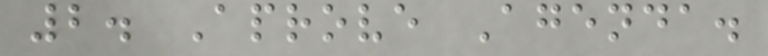2. Aprove Agenda.
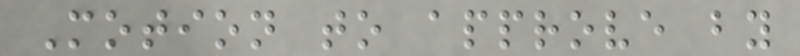Motion to approve by
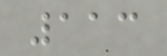113
